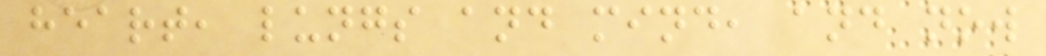heart, lungs and mind, and now
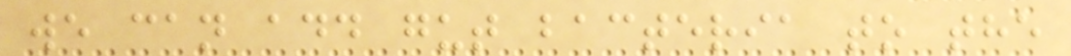we can add gut bacteria to the
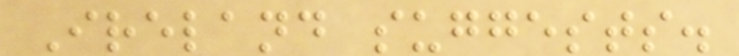Ireland suggests.
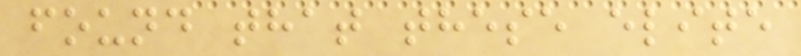found that these elite
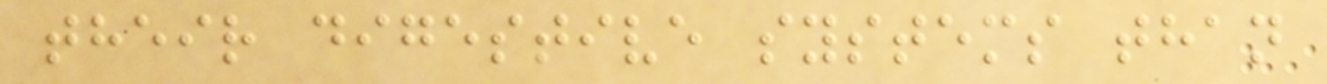their digestive systems than
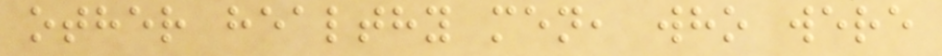other healthy men, who were
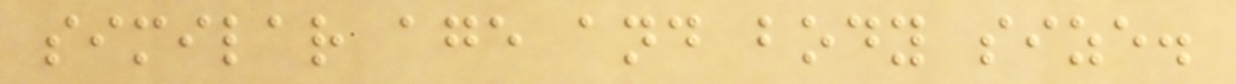similar age and body size.
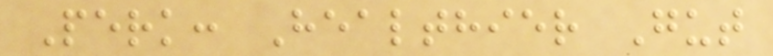Perk: Healthier Gut
